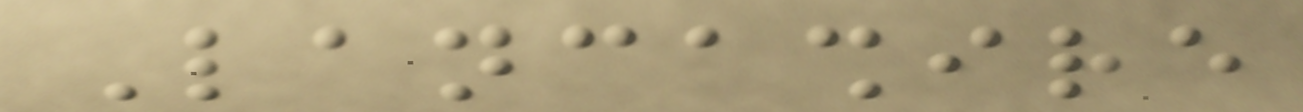Lancashire
